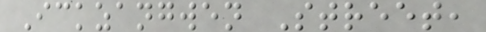Ickzangwen Street,
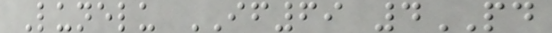Lunelu IF69 4PD
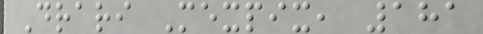Drari Mexpix, 181
